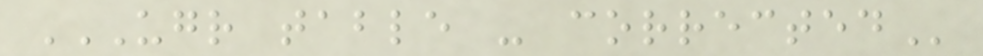UGR TABLE - CORRECTED
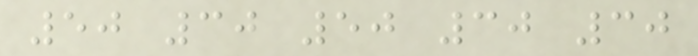50 30 50 30 30
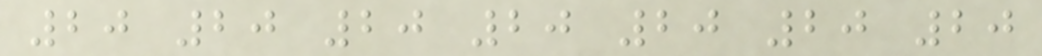20 20 20 20 20 20 20
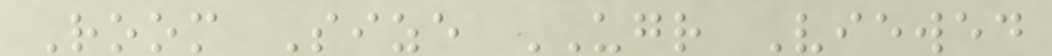Room Size UGR Viewed
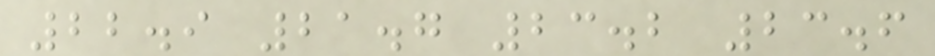22.9 21.7 23.2 23.6
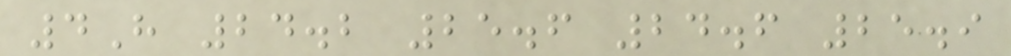4H 24.2 25.6 24.6 25.9
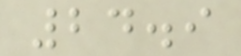24.9
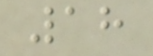18
